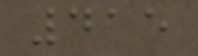415
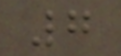7
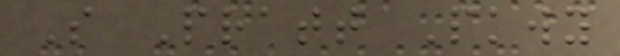S Pratt Pkwy
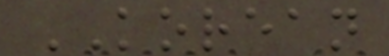KOREAN
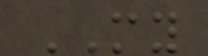MY
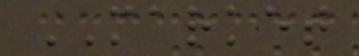MARKET
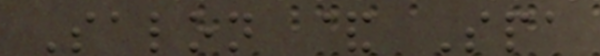Salon & Spa
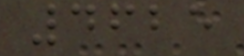4625
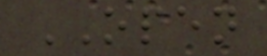OPEN
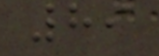89
